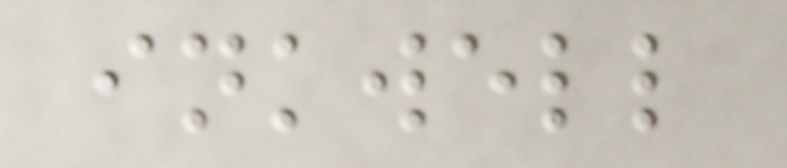inkwell
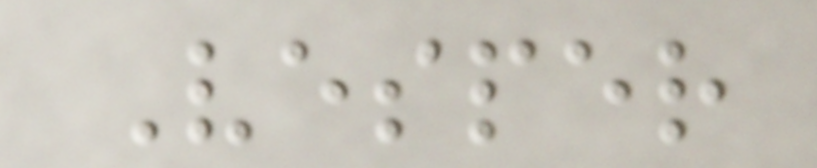Vesper
